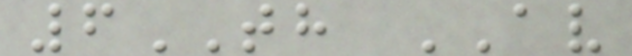6TH AV
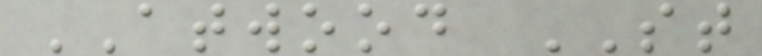ATWOOD ST
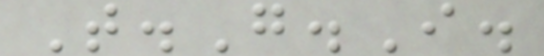T.G.I.
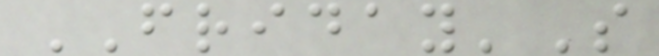FRIDAY'S
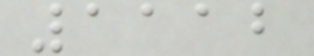1112
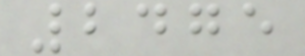2475
